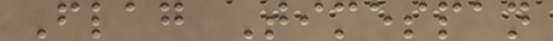Flag Timespan
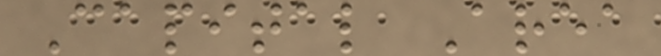Capital Area
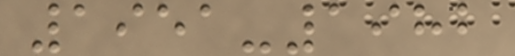1951-1982
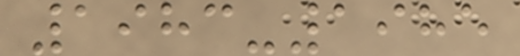1983-1985
